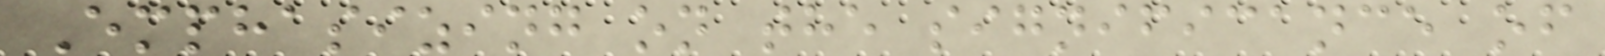Emphasizing on the significance of
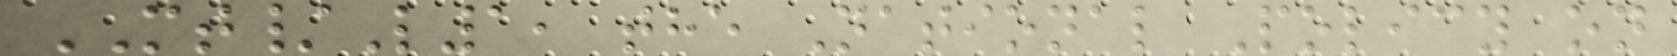MT/L1, the National Policy on
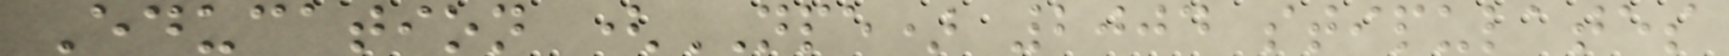Education (NPE) 2004 stipulates
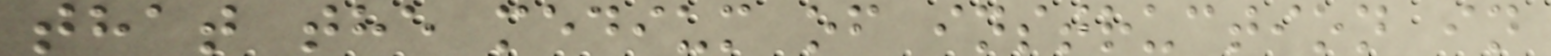that the medium of instruction in
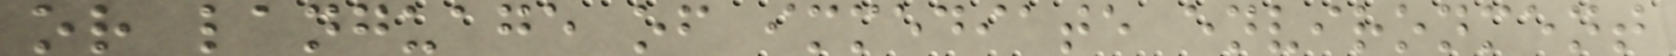or language of immediate environment
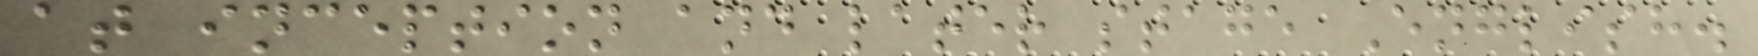at inception and later stage English.
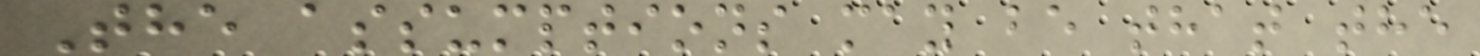The assumptions may be that the
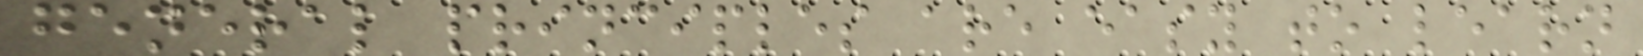general principles are easy to learn
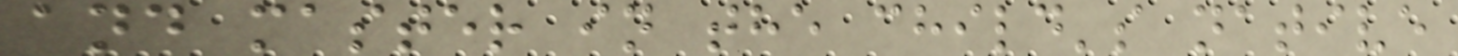and master in the child's native
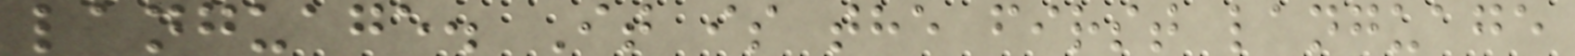language. It is the first language
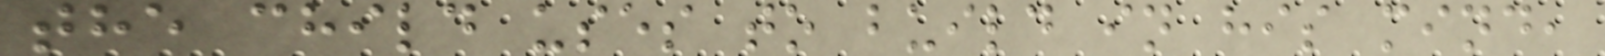the child uses to build in his mind,
